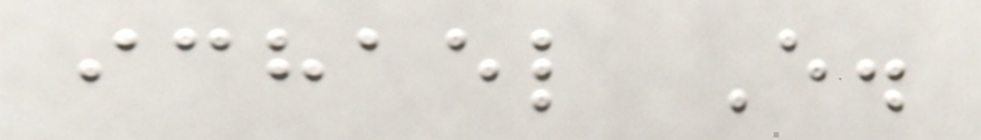ichael E.
